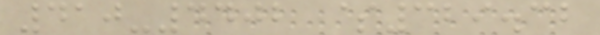410-4402 $329.32
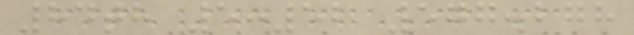84th 5:52 577.278
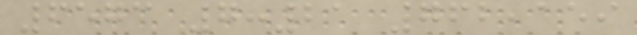6573 7:21 762,159
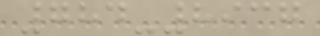784-8937
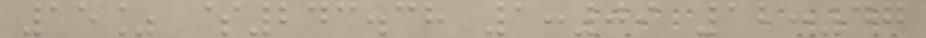15% $243.38 1:09 12:47
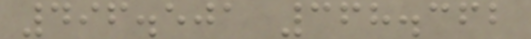496.501 368.362
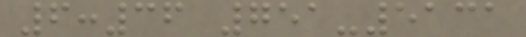6:36 751-5131
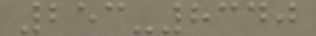253-8340
